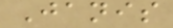Janis
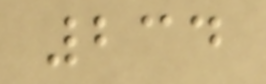234
